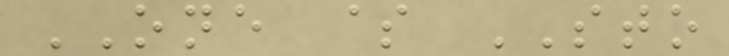ONE $ STO
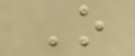O
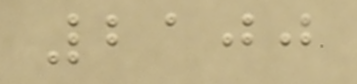2100
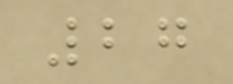27
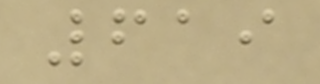619
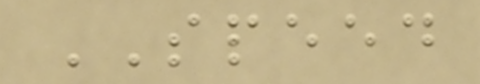SPEED
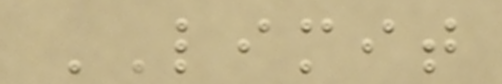LIMIT
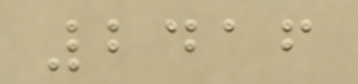2416
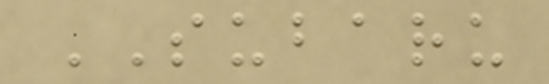SUBARU
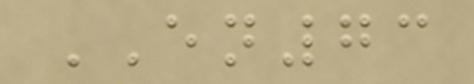EN73
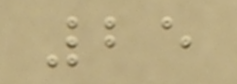25
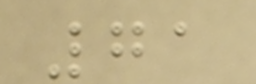71
